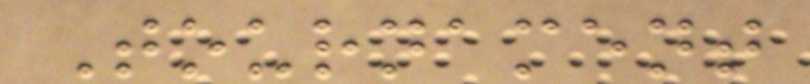Tournament
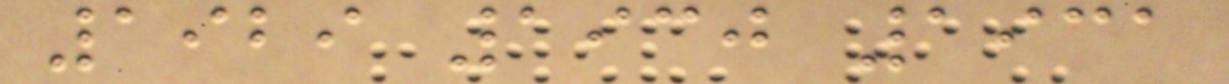1929 1930 1931
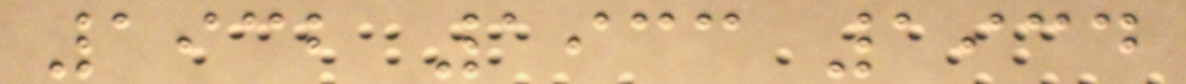1932 1933 1934
